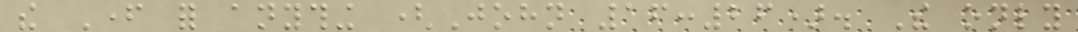the Father for anything (John 16:26). The only
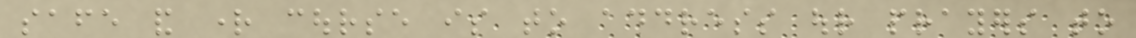safe and right course is to address our prayers to
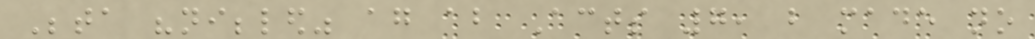Beta "nibbled" again about Acts 7, but made no
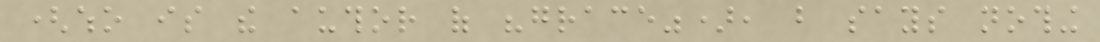(who is the author of "grace"), but says nothing
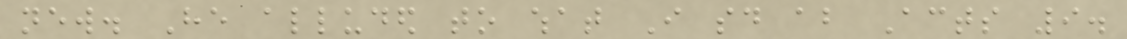new. He alluded to what I said about Acts 9.
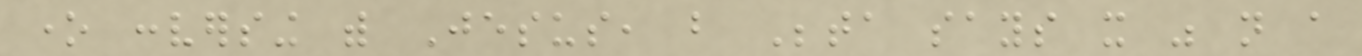one conversing with Jesus, but Beta says it was not a
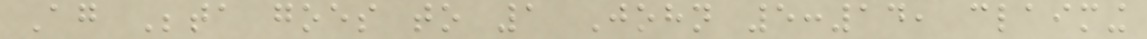Again Beta goes to 1 John 5:14, claiming
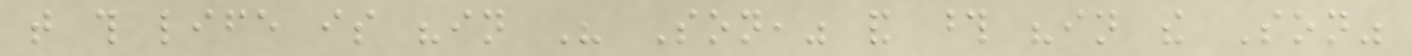that this life is "in His Son," and those "in the Son"
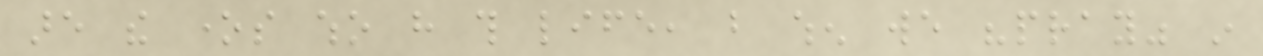are the ones who have this life, but when we "pray" in
